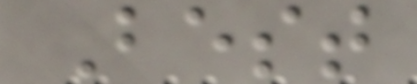Best
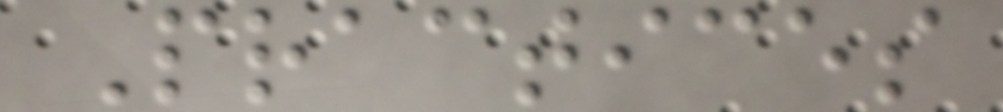Practices
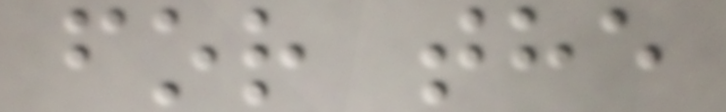for the
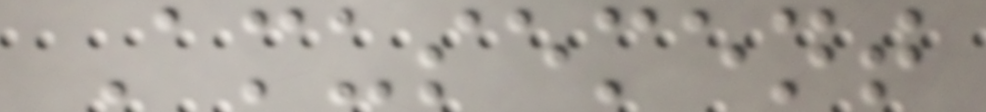Amusement
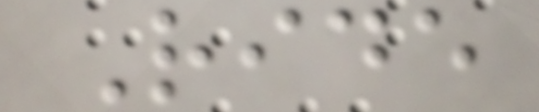Ride
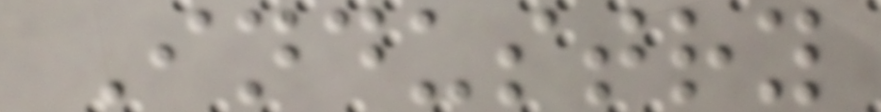Industry
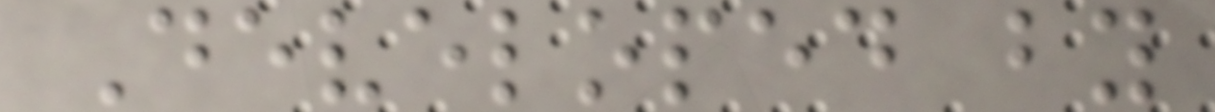Developed by
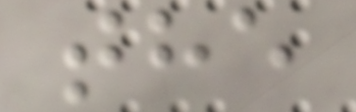the
